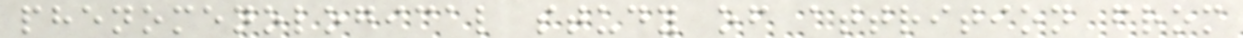phenomenological study of attrition from
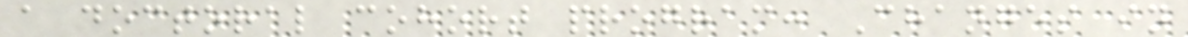a doctoral cohort program: Changes in
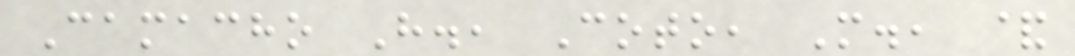Camacho H., Coto, M., &
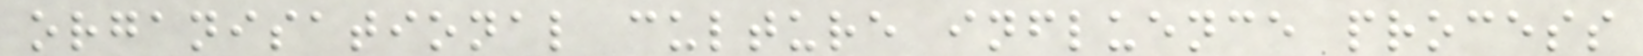organisational culture influence process
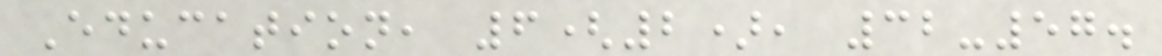Education, 6(2), 32-57.
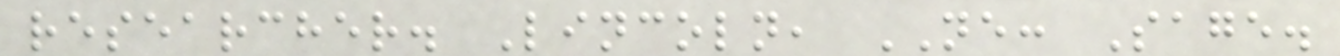researcher. Lincoln, NE: Sage.
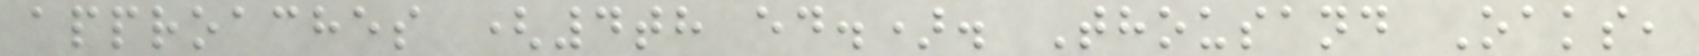approaches (4th ed.). Thousand Oaks,
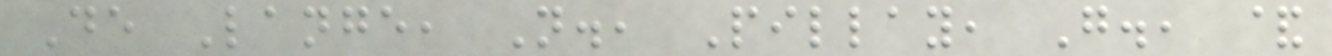De Lange, N., Pillay, G., &
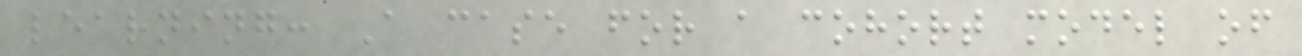learning: A case for a cohort model of
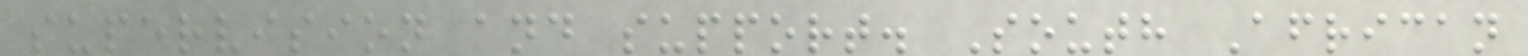supervision and support. South African
